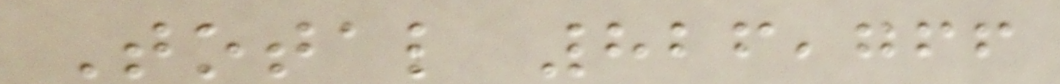Total 826,766
